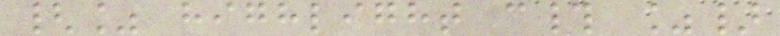{% highlight c# %}
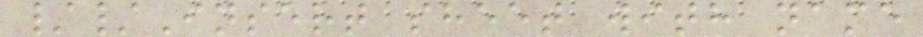//Insert sheet with name
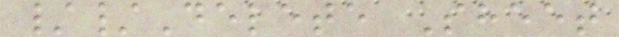//Delete Sheet
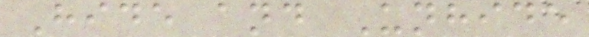Hide and Unhide
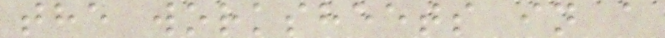the worksheets in a
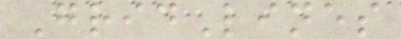GridLines
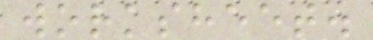worksheet.
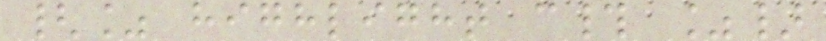{% highlight c# %}
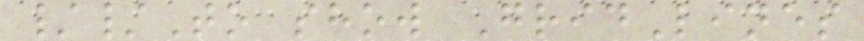//To show GridLines
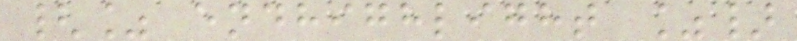{% endhighlight %}
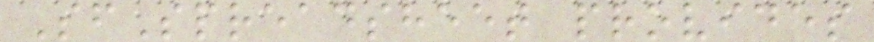SfSpreadsheet provides
